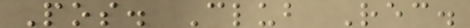Pos. Club Rec.
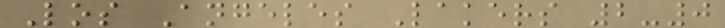Los Angeles Lakers 2-0
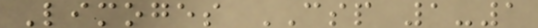Limoges CSP 1-1
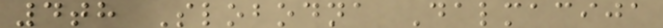4th Slobodna Dalmacija
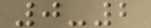0-2
